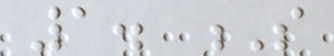1. S
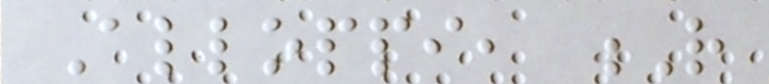Alloppi, R
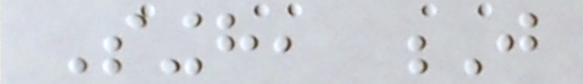Singh, J
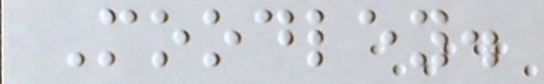Moodley.
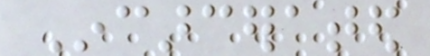Incarcerated
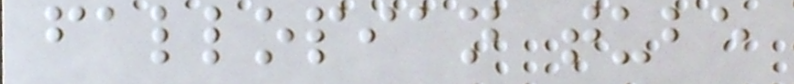fallopian tube
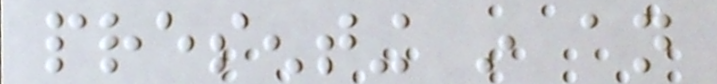presenting in an
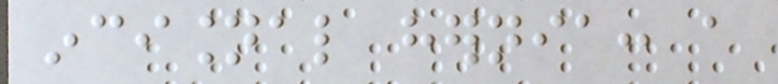incisional hernia: a
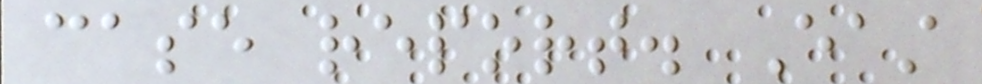case report. East
